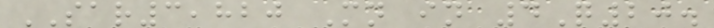SAR3,820 Mn in 4Q20.
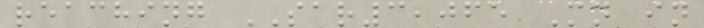reaching SAR3,065 Mn in
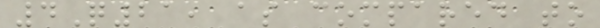4Q21, as compared to
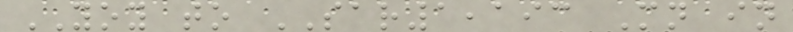YOY to SAR1,193 Mn in
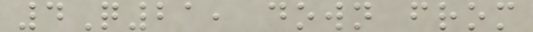4Q21, down from
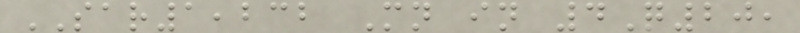SAR1,232 Mn in 4Q20,
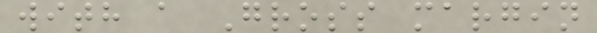with a Gross margin
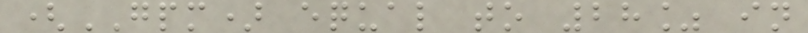(GPM) equal to 28% in
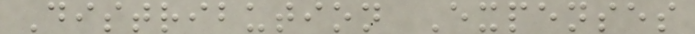Distribution Expenses
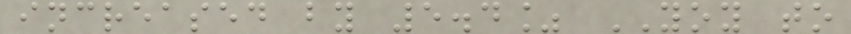increased by 5.4% YOY to
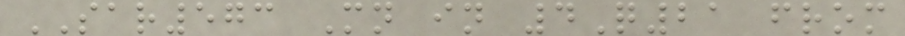SAR573 Mn in 4Q21 from
